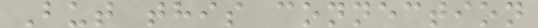But this connection
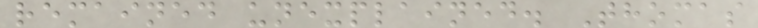remained unexplained. Thomas
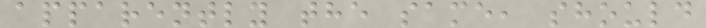apparently the same, should
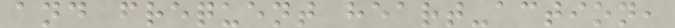and frequent heart-action,
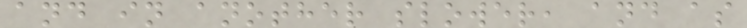and in another slower, and as
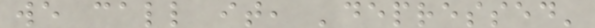we call it, 'depressed'
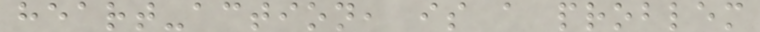heart-action, is a problem
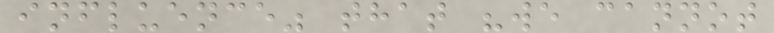influence" that "we cannot
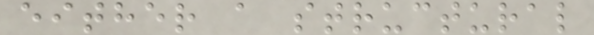either a structural
